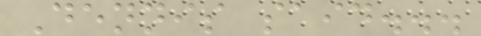Dennis said...
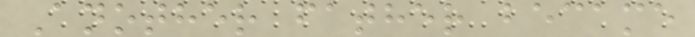Another father became
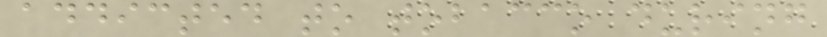addicted to tobacco during
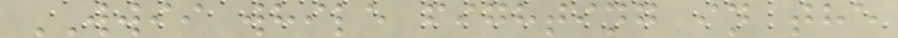WWII while fighting in the
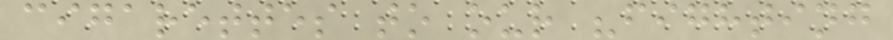cigarettes to our "fighting
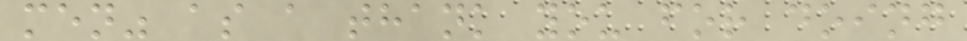men" as a thank you for doing
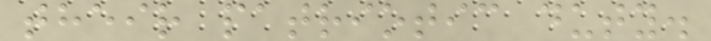their patriotic duty.
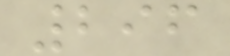296
